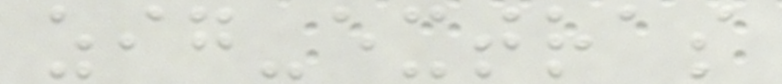zig-extras
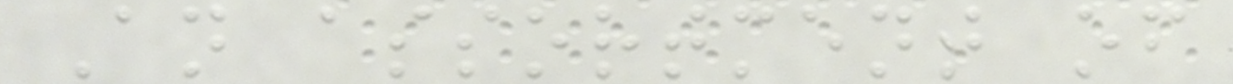An assortment of
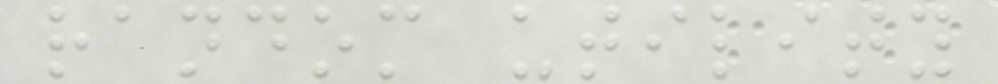random utility
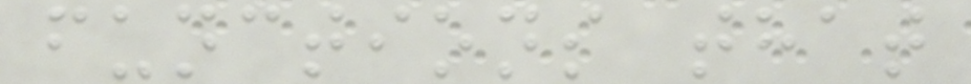functions that
